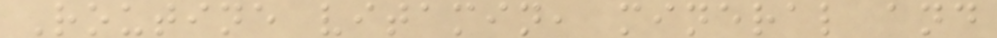Routine vitamin, mineral and
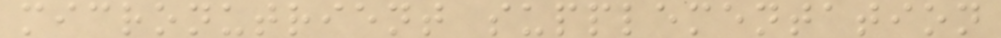micronutrient supplementation
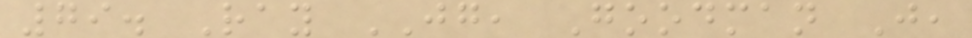79. Ray JG, Goodman J,
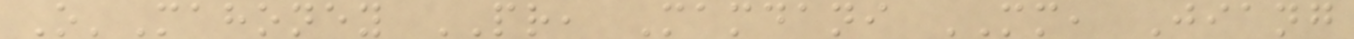O'Mahoney PR, Mamdani MM, Jiang
